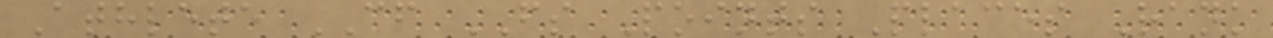Athlete CF FS Points Places Rank
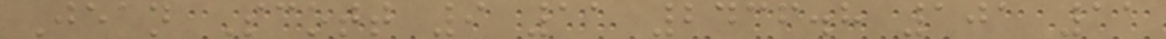Jean Scott 9 11 2436.8 101 11
